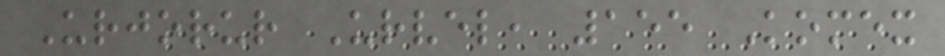Urjorur Urvel, 155 Komex
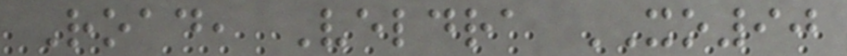Road, Veldra XO90
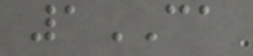1CA
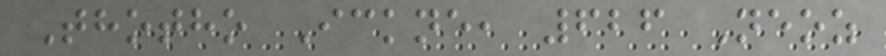Thotho Ickne, 626 Neoz
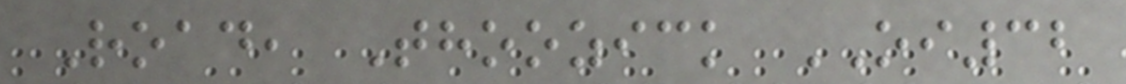Road, Thoozick OI32
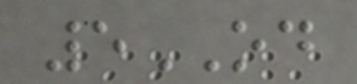5OD
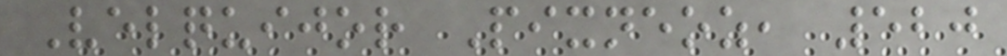Velquijor Pixneoz, 520
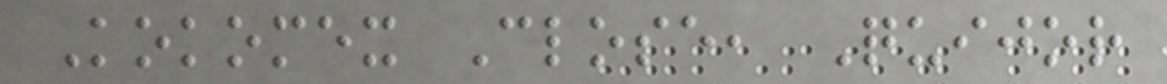Kokomex Close, Quijor
